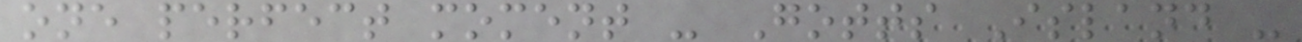one perfect moment - Gotts Island -
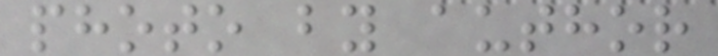photo by author
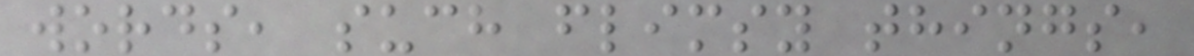words, such flimsy things,
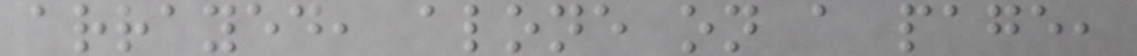arrayed, alone on a page,
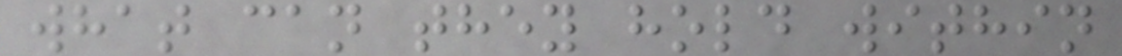what can they hold within
